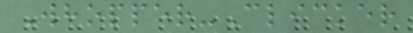Whopper-Clicker
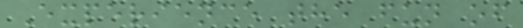Experience the fun of
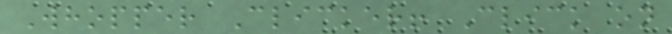Whopper Clicker! Click on
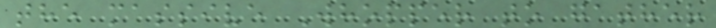the massive Whopper to gather
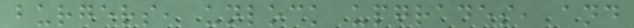burgers, unlock upgrades, and
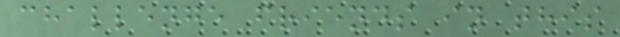challenge friends in this
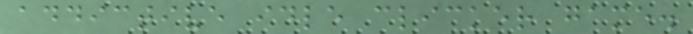addictive idle clicker game.
